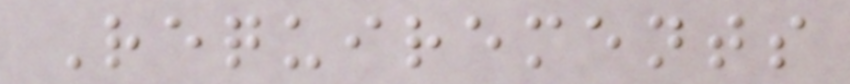Requirements
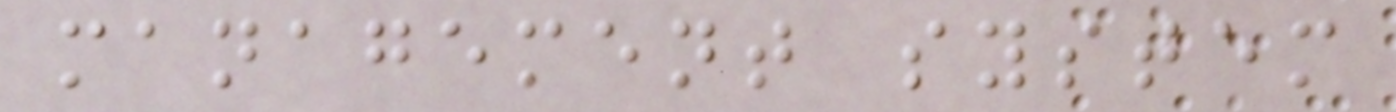management system
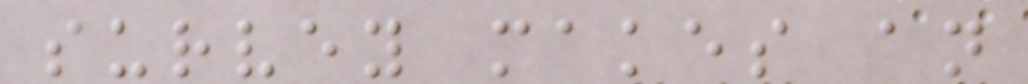survey makes an
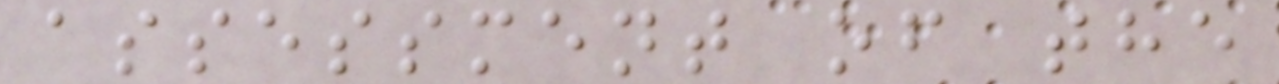assessment of the
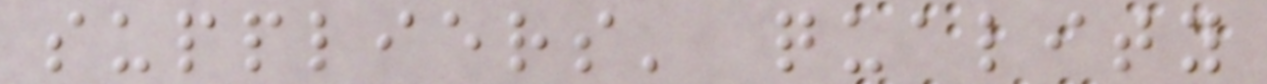suppliers' quality
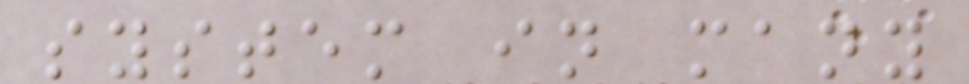system in many
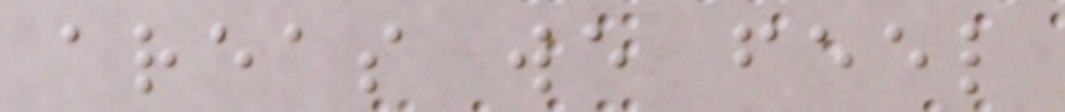areas we feel
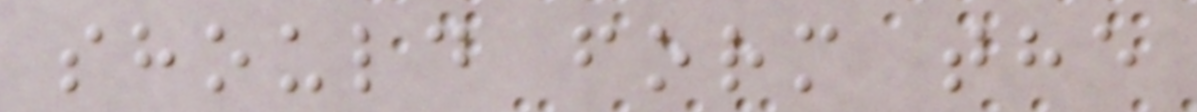should form the
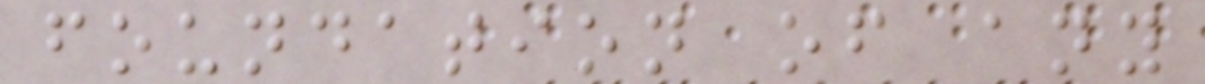foundation of any
